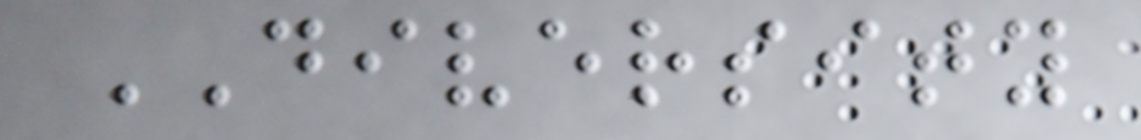DIVERSITY
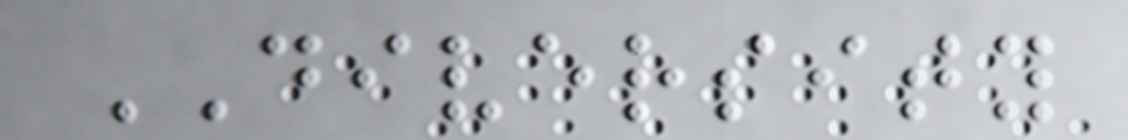DIVERSITY
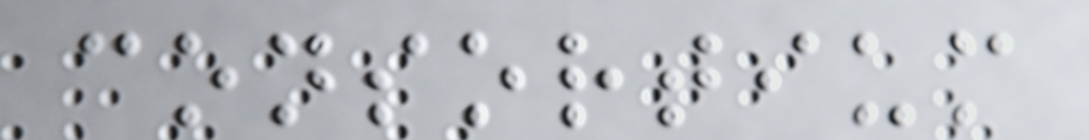consortium
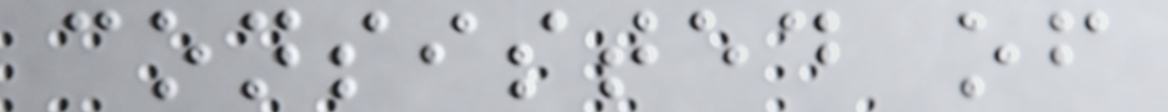consisted of
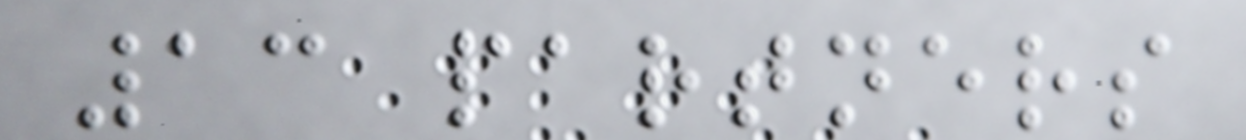13 partners
